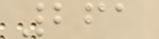261
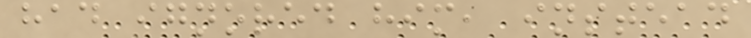had ignored him, instead
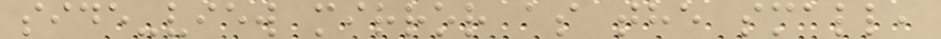side-view mirror as the small,
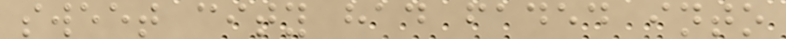sweet city had faded into
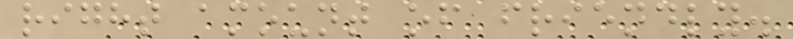right amount of friendly.
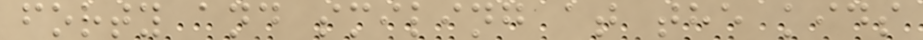forty and smiling at the kids
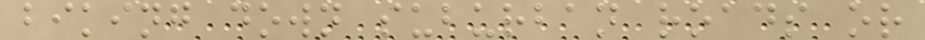biking down suburban roads or
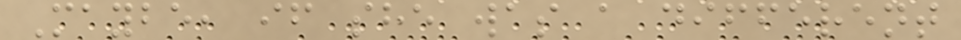Maybe, if she was a different
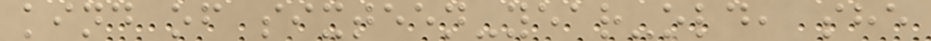kind of sixteen-year-old, she
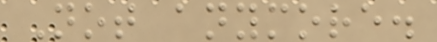Not anymore.
